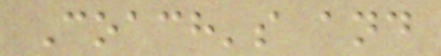Coach's and
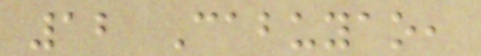12 Cabuyao,
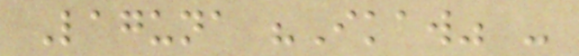Laguna "Ikaw" -
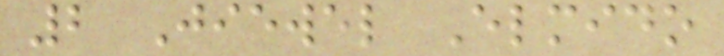2 Jiewel Elmido
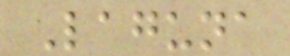Laguna
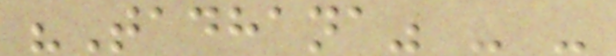"Tadhana" - -
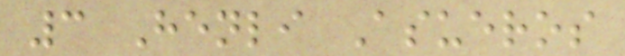3 Henli Asueros
